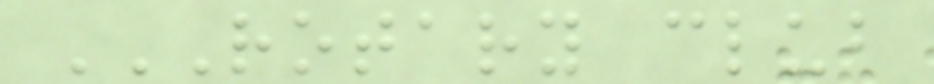ROTARY CLUB
